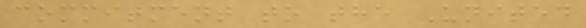commitment to the United
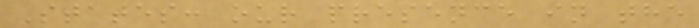States: our presence in the
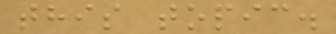this topic.
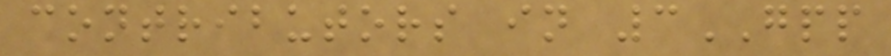contributors in 3GPP
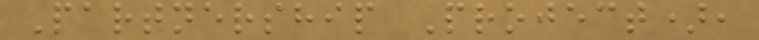Partnership Project),
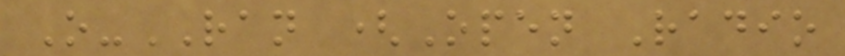O-RAN (Open Radio
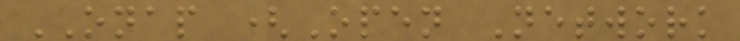ONAP (Open Network
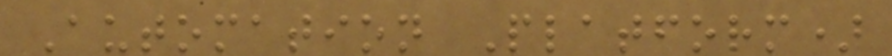Automation Platform)
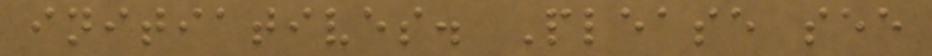initiatives. Please see
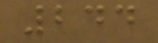244
